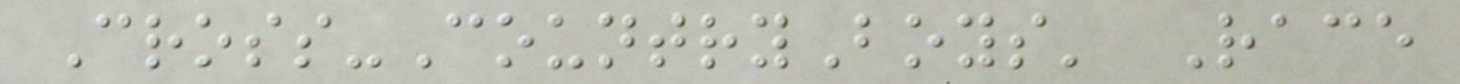Cross-CountryBoys' Race
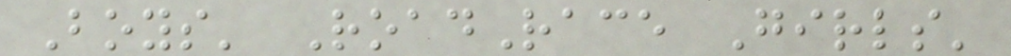Boys' RoadRace Girls'
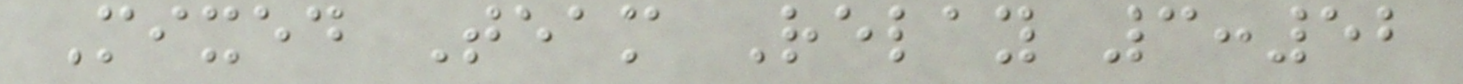Mixed Team Relay 3:52
